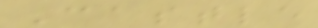Castle
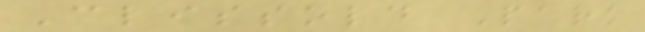Clissold Park
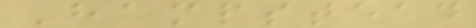Hampstead
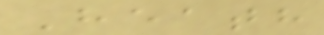Heath
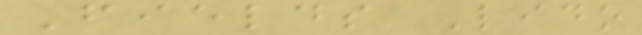Fields Lido
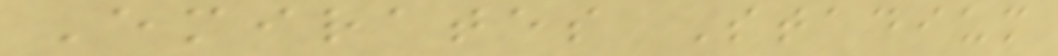Emirates Stadium
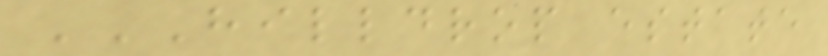HILLDROP ESTATE
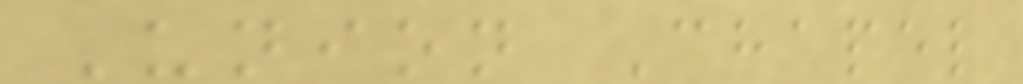Union Chapel
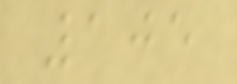105
